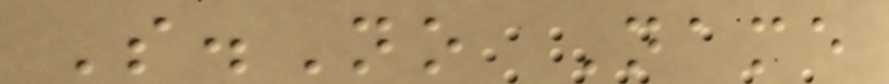S.No Name
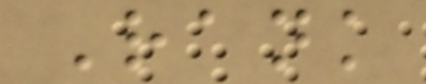Rank
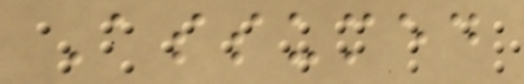Assumed
